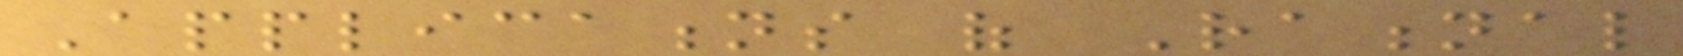Applications of Rational
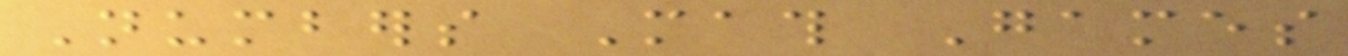Numbers Math Games
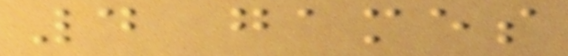4 games
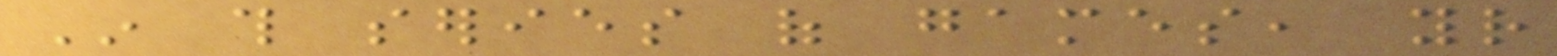In this series of games, your
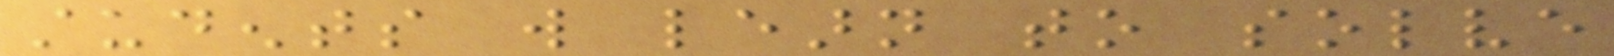students will learn to solve
